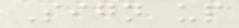Sign up
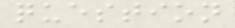question
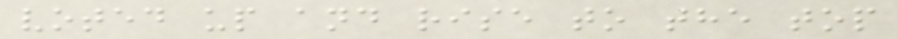voted up and rise to the top
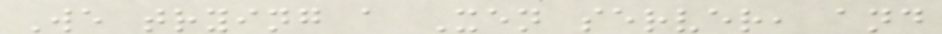We trying a Xen server, and
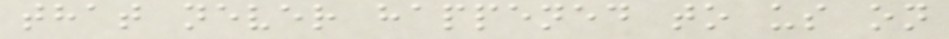that never happened to us on
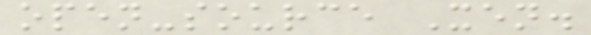open-source Xen.
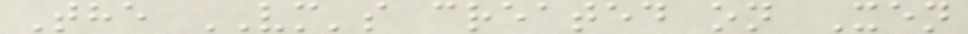The VM's created on Xen
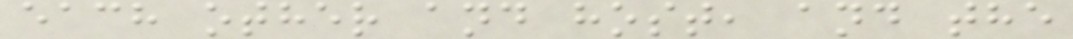each other and host, and the
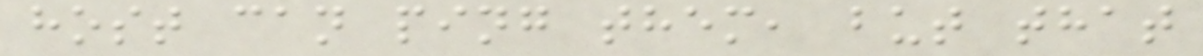host can ping them, but that
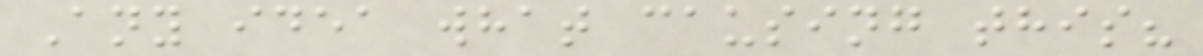Any idea what causing this?
